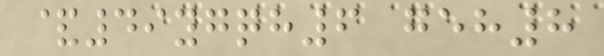&49ygqh6 geh8
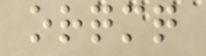orqmq
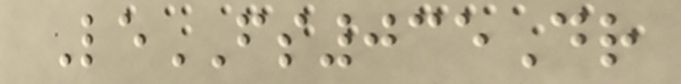LeFS035Dr
